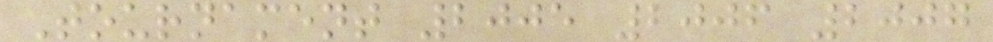Tournament 2005 2006 2007
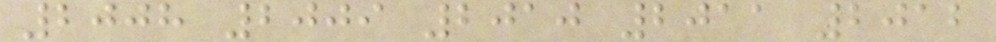2008 2009 2010 2011 2012
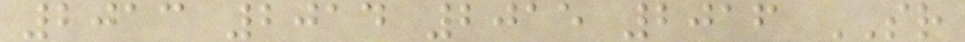2013 2014 2015 2016 SR
